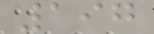197
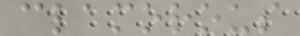clamorous
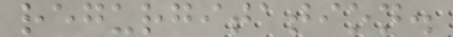regurgitation.
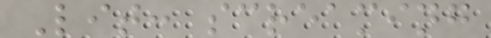Lit: screaming
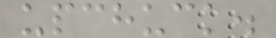upchuck.
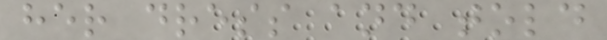her dress and told
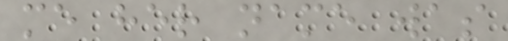me her name was
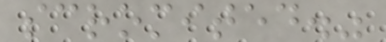scromited."
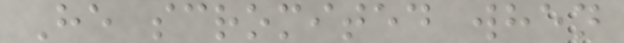He scromited when
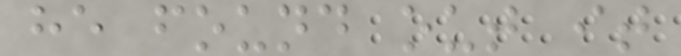he found out it
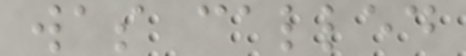was called
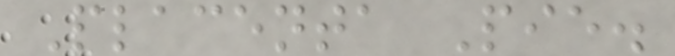Placenta Pie.
